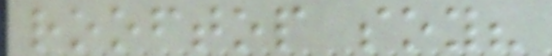rooftop soy?
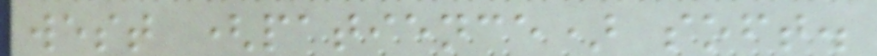west (patience) soft.
